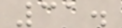31.
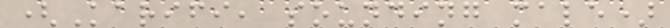(Karifi, sounding male)
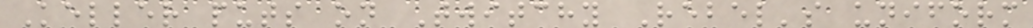Keller puts on Twitchy Rebel's uniform
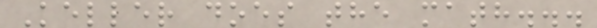Keller does the math...
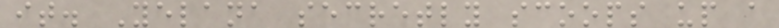it. Yelana secretly scoops up a
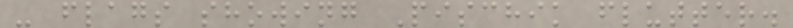- flags showing Pischik flutter.
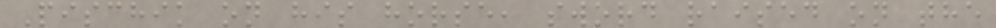Pischik on his horse, sword raised on the
